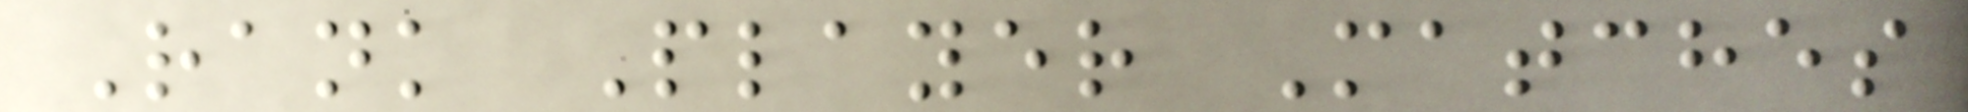Rank Player Matches
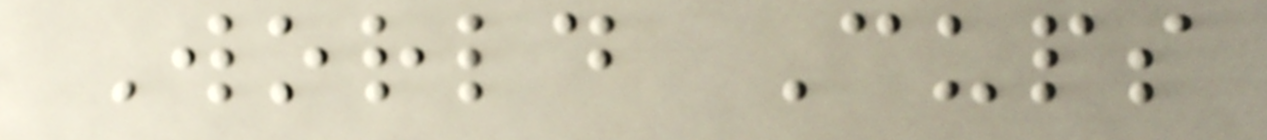World Cups
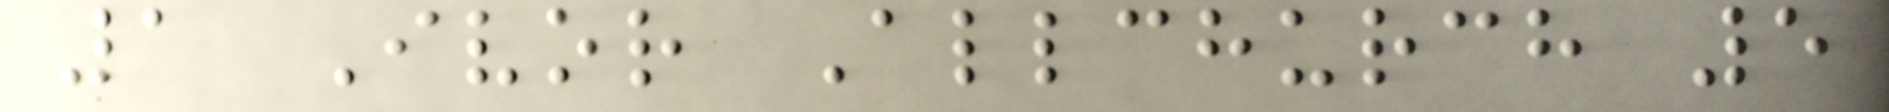1 Ivor Allchurch 5
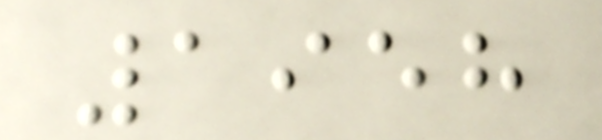1958
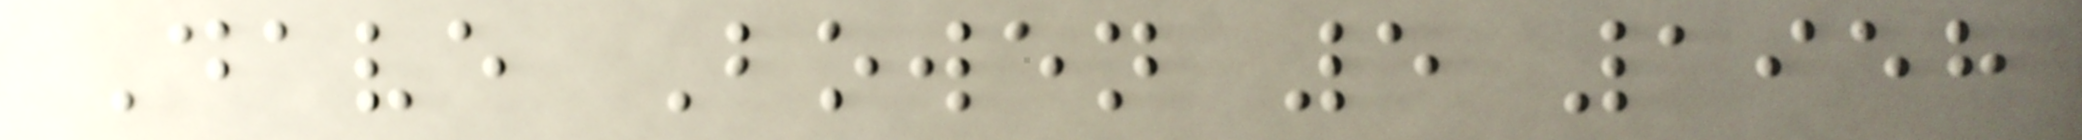Dave Bowen 5 1958
